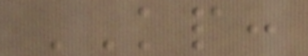KP:
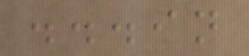...in
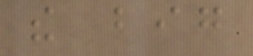the big
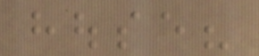house?
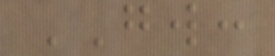GW:
